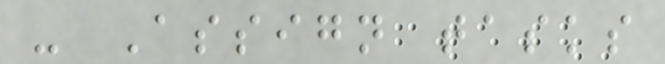- Assign tasks
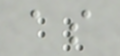as
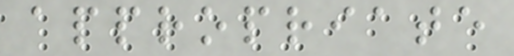appropriate
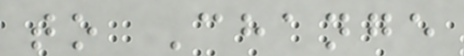to Change
